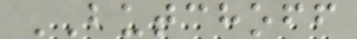BUTCHOFF
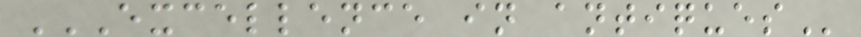EXCELLENCE IN ANTIQUES
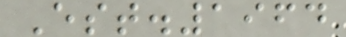Est.1964
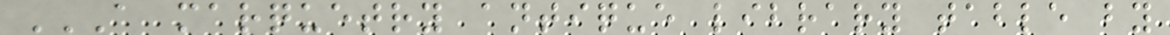A MARQUETRY ANTIQUE LIBRARY TABLE BY
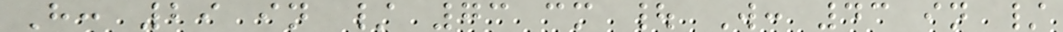H: 29 in / 73 cm | W: 43 in /
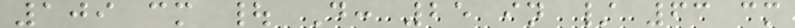109 cm | D: 25 in / 63 cm
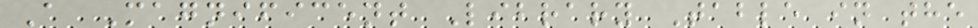A Magnificent Library Table in the
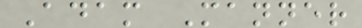Adam Manner
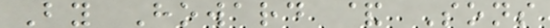By Howard & Sons
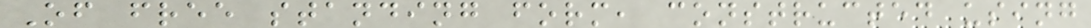Of free standing form, constructed using
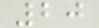20
